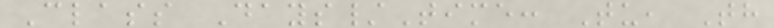Class Days/Time: Tu, Th
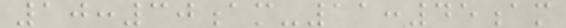10:30am-11:45am
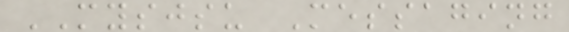MYSJSU Messaging
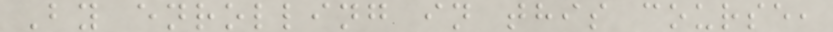By enrolling in this course,
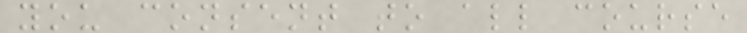you consent to all course
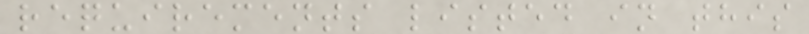requirements listed in this
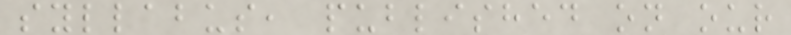syllabus, published on our
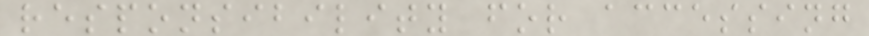responsibility for accessing
